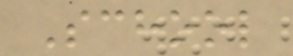School
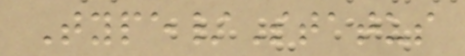Type/Status
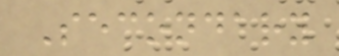Secondary
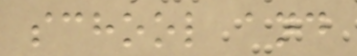school and
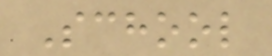School
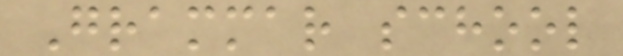Grammar school
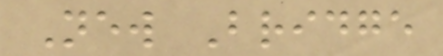New Bridge
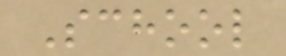School
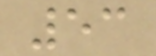53
